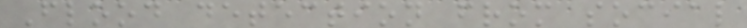Flood detection from social
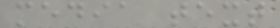media text
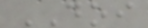DOI
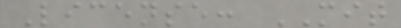License: MIT
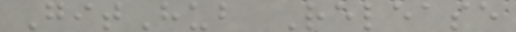GitHub Release
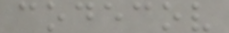codecov
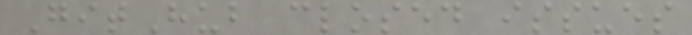GitHub closed issues
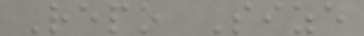Repo Size
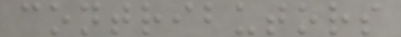contributors
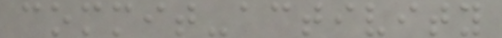commit-activity
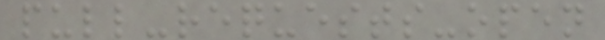pull-requests-open
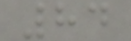84
